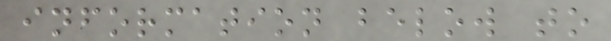information below to
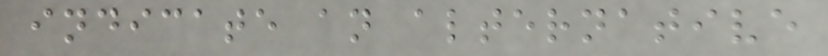indicate an alternative
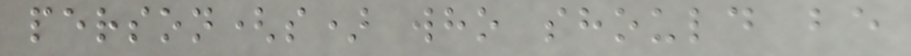person(s) who should be
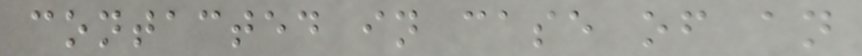contacted in case of an
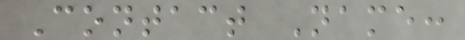Contact Name:
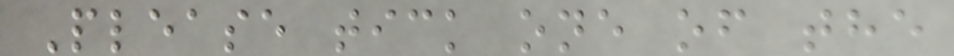Please tick one of the
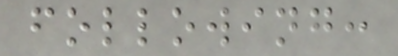following:
